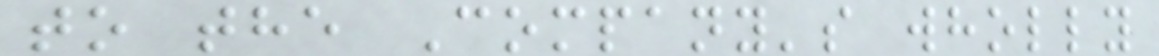to the Company's wholly
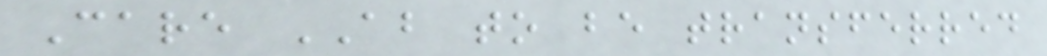Care AB to be transferred
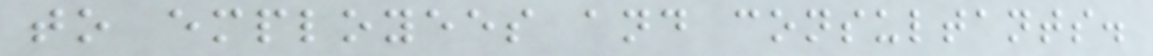to employees and consultants.
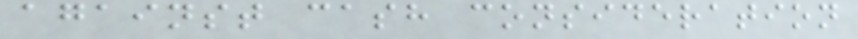against cash consideration
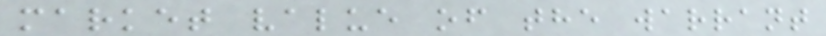market value of the warrant
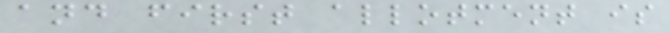and first allotment is
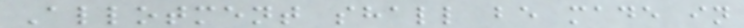Allotment shall be made in
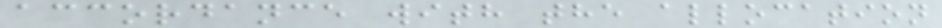accordance with the allocation
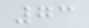73
